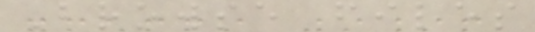Browse files
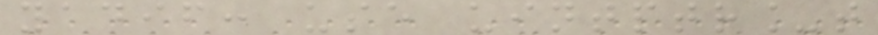yadif: use uintptr_t
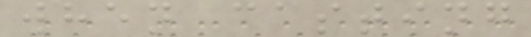when casting
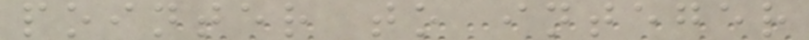pointer to integer
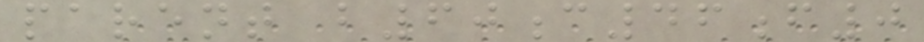parent b60c46f0
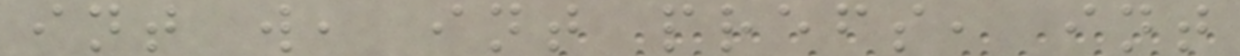int w, int prefs, int
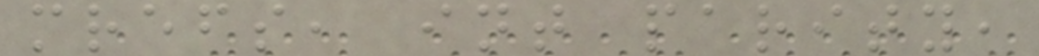mrefs, int parity,
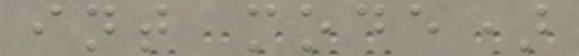int mode)
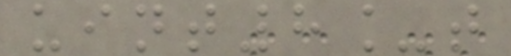uint8_t
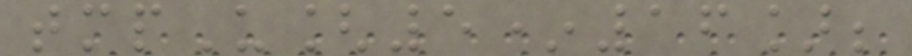tmpU[5*16];
